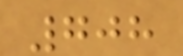708
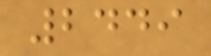2449
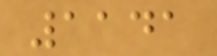1141
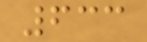633
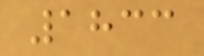1833
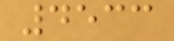4533
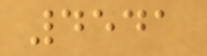4541
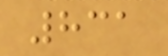831
